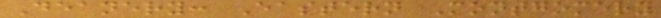Deanery: Eastern Montgomery
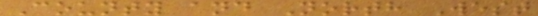County and North West
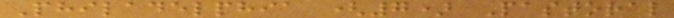Philadelphia (7) Pastoral
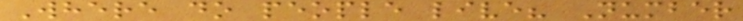Where do people live? Number
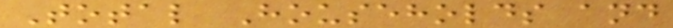Total Households and
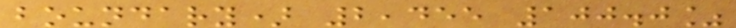boundary) 2,455 100.0%
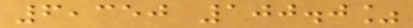6,350 100.0%
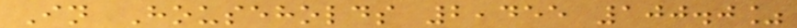In Households 2,455 100.0%
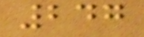247
